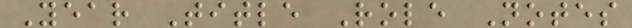Year Title Role Notes
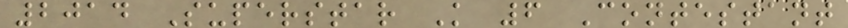2014 Superstar K 6 Contestant
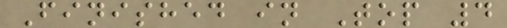Finished in Top 4
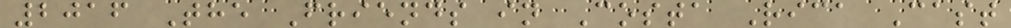2016 The Friends in Costa Rica Cast
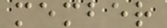member
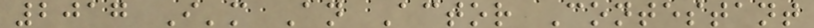2017 I'm An Actor Contestant
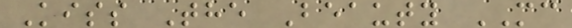Kiss The Beauty MC
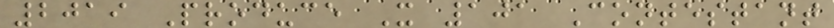2019 Produce X 101 Contestant
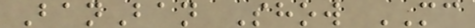BanBan Show MC
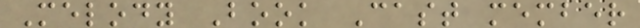Melody Book Cast member
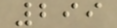299
